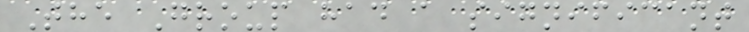The Group had a significant
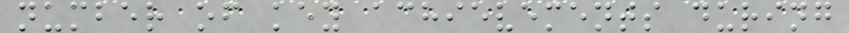number of key achievements during
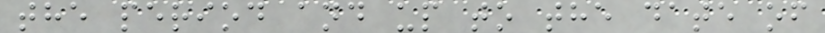the period and up to the date of
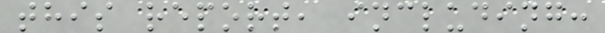this report, including:
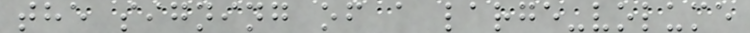the signing of a large-volume
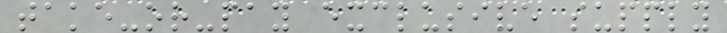take-or-pay exclusive supply
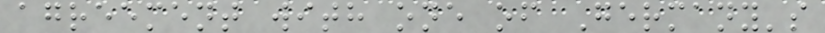agreement with one of Germany's
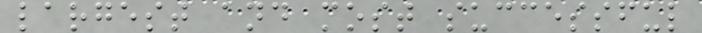largest and most successful
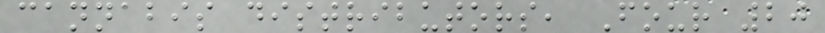cannabis distributors, Four 20
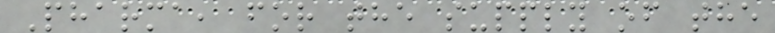Pharma, for the supply of the
